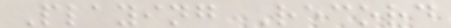Playing Record
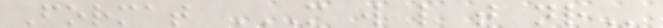Format M W L T NR
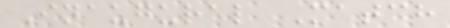Inaugural Match
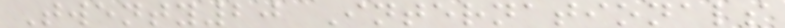Twenty20 Internationals
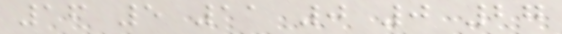16 5 11 0 0 27
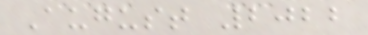August 2022
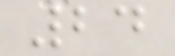24
